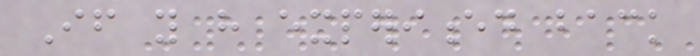If you have experienced back
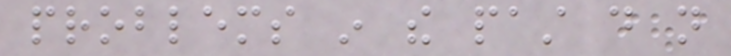problems in the past do not
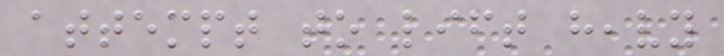attempt to lift heavy
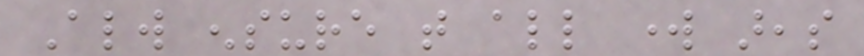Always ensure that all work areas
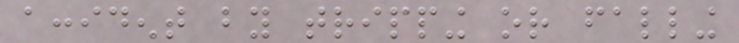accident by tripping or falling
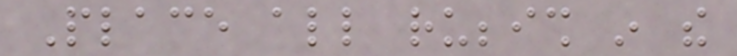Place all rubbish in the
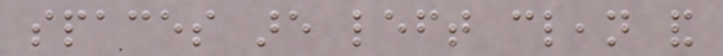spaces are left clean and
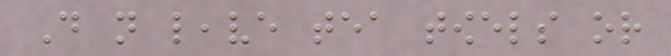Do not leave tea towels or
